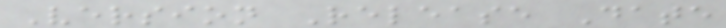Version Release Date
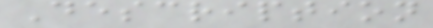Description
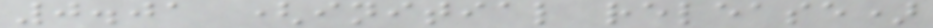0.01 (initial release)
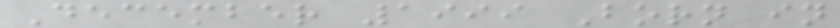December 1999 Born in
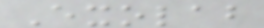Exolab
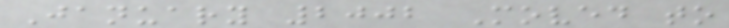January 2002 Moved to
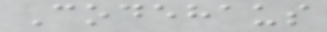Codehaus
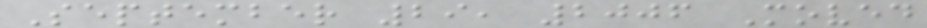September 29, 2006 Moved
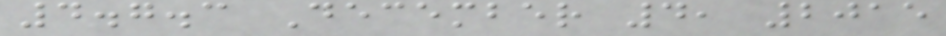4.7.3 December 4, 2015
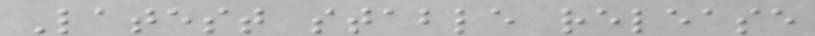Latest stable release
